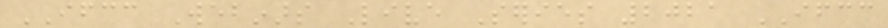IFCC Webinars Live Series 2021 IFCC
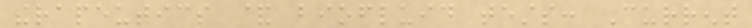therapeutics & biofluid tests: Current
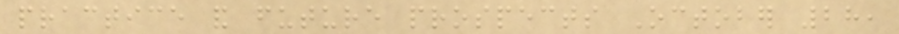practice and future prospects October 28,
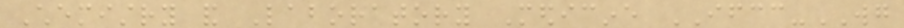Chemistry and Laboratory Medicine IFCC-WG
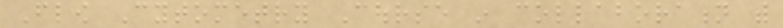Flow Cytometry Course in collaboration with
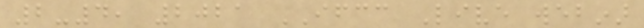2-4, 2021 IFCC Live webinar
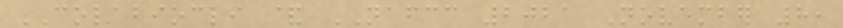COLABIOCLI & NAFCC 2021 November 8,
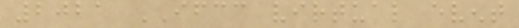2021 IFCC virtual event
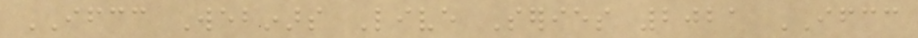IFCC Webinars Live Series 2021 IFCC
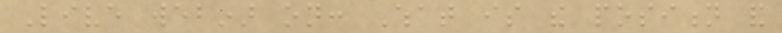Live webinar on: What is the position and
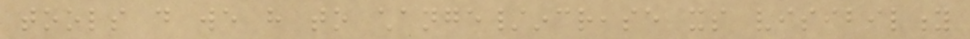tools do we have to change/increase its visibility
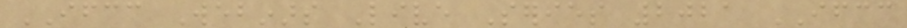IFCC Webinars Live Series 2021 IFCC
